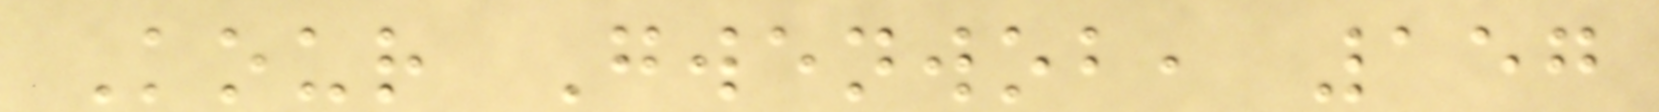Kour Gwenwob, 157
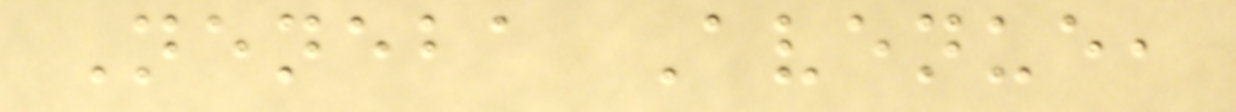Neneba Avenue,
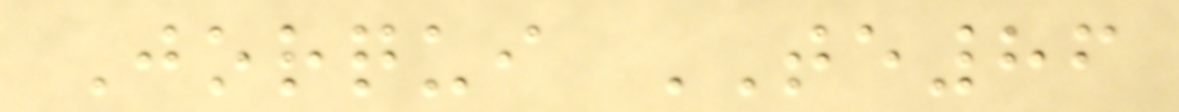Jorqui TE86
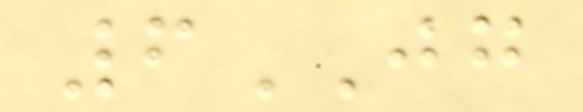6JG
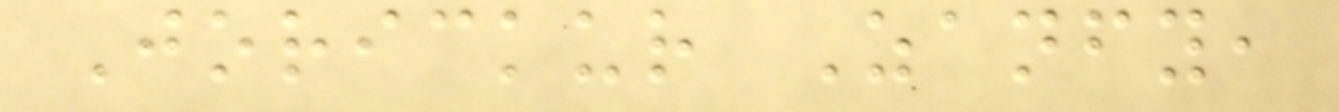Jorickur Zanfy,
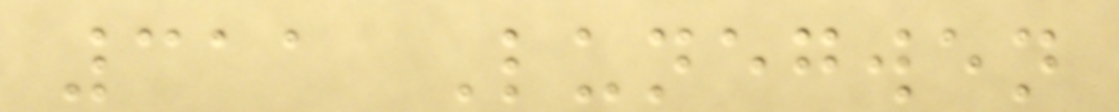311 Lunegwen
